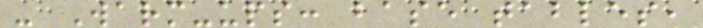- Warm-ups: base tables,
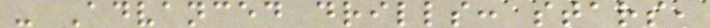- Advanced drills: stars,
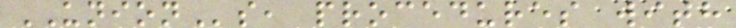UNIONs, procedures with
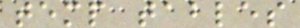temp tables
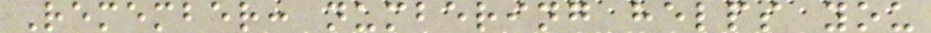Remember: numbering helps you
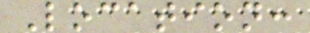Location:
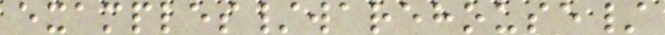examples/warehouse/
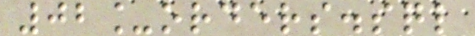02_orders.sql
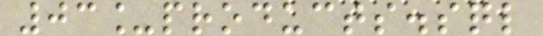03_products.sql
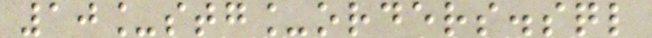10_stg_orders.sql
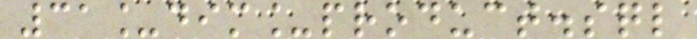31_dim_product.sql
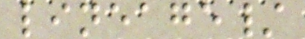lineage/
